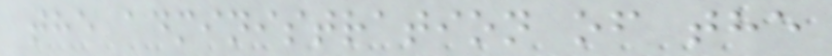the administration of the
